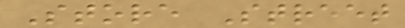Store Street
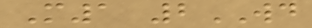M1 2WD
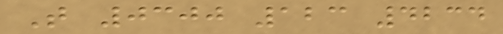T 0300 123 4234
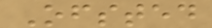Ofsted
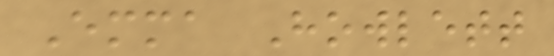Emma Howlett
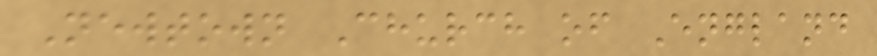Newtown Church of England
